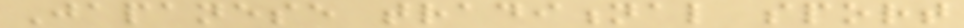Japanese traditional sport
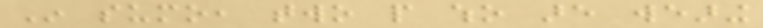In sumo, two people who are wearing
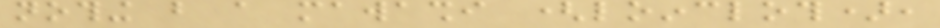nothing but a mawashi (loincloth),
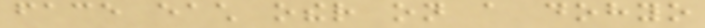face each other on a dohyo
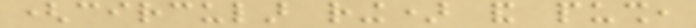(circular ring) and push,
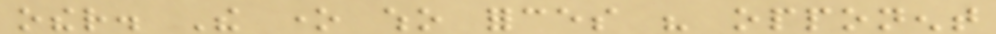other. The one who forces his opponent
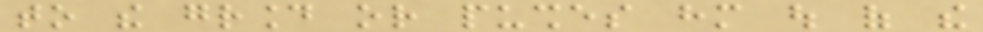to the ground or pushes him out of the
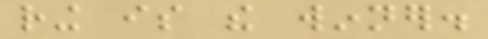ring is the winner.
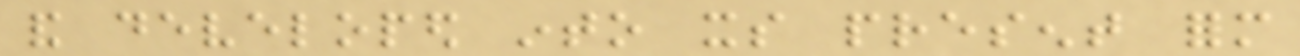and developed into its present form
